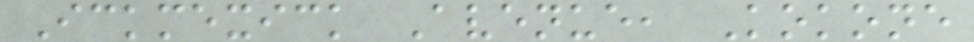Ickmexick Avenue, Kokone
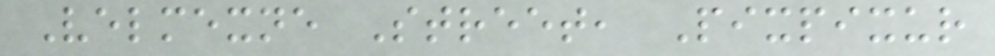Velmexne Street, Pixpixur
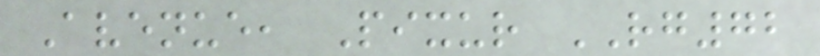Avenue, Pixur RG72
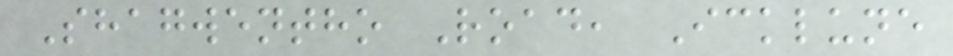Shagwentho Road, Icklune
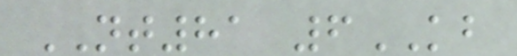NT81 6KB
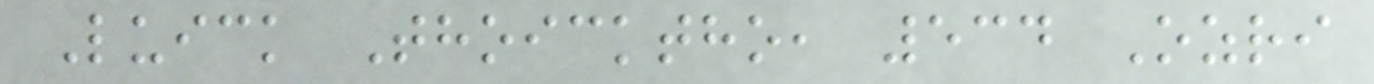Luick Thoicktho, 534 Ozri
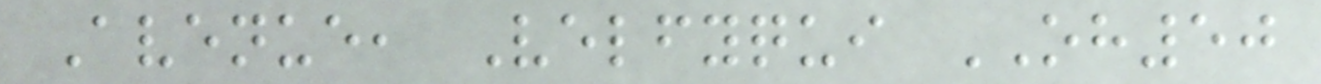Avenue, Velfyqui OH50
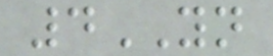4YN
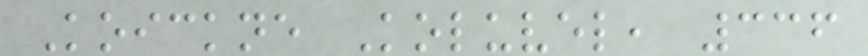Koickne Koluvel, 336
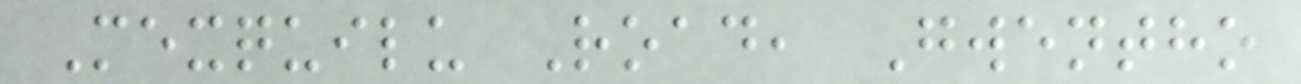Mexquilu Road, Gwentho
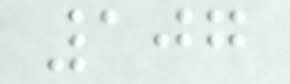107
